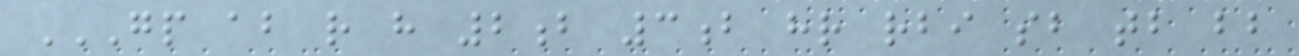GP AB R H 2B 3B HR RBI SB TB BB
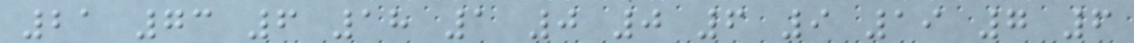21 73 6 18 1 0 0 6 9 19 7 6
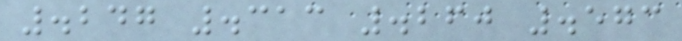.247 .313 .260 .573
